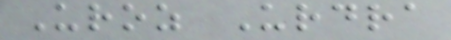Uroz Urdra
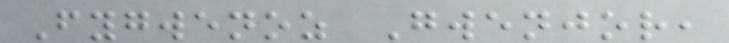Fygwenoz Gwenjor,
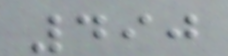490
